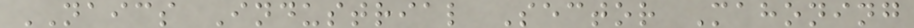NAICS Industrial Sector Mahoning
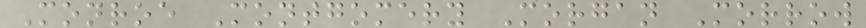Monroe Montgomery Morgan Morrow
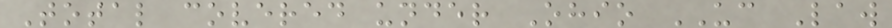Total covered under Ohio UC Law
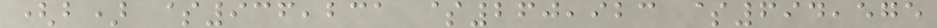(b) $936,231 $260,923 $694,575
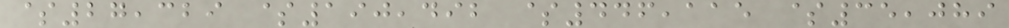$27,329 $190,492 $446,115 $35,089
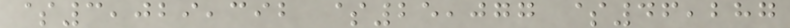$3,029,392 $25,077 $46,287
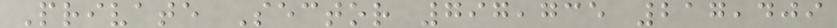Private Sector 797,735 217,409
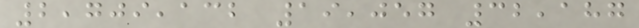2,709,132 19,057 32,187
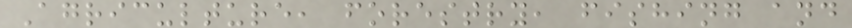Agriculture, forestry, fishing and
